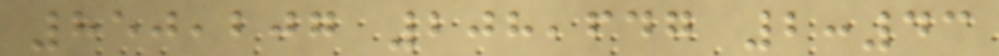850,207 208,647 2:43
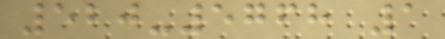520-5768 1
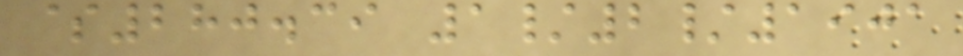$280.39 1/2/1901
